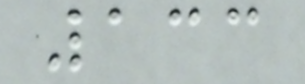133
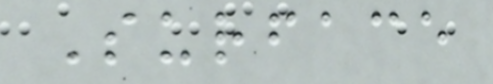Surface
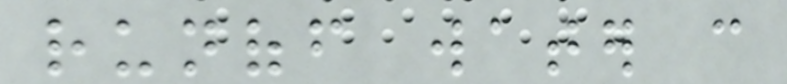runoff water can
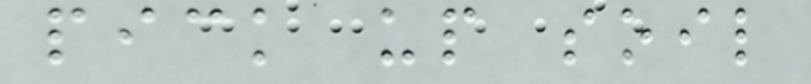pick up soil
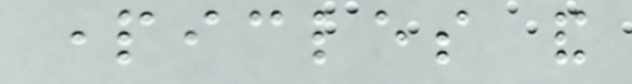particles and
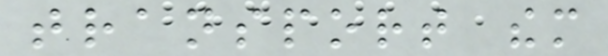transport them
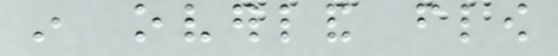in overland flow
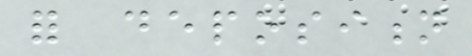for deposition
